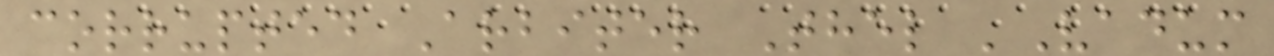corrupted Arbiter Thel 'Vadum
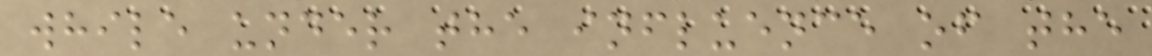while under the influence of the
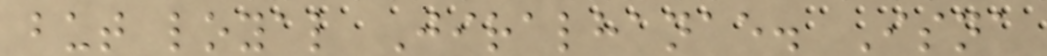but loyal Jiralhanae. Isna
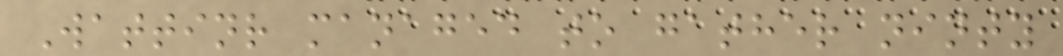Wattinr managed to gather ninty
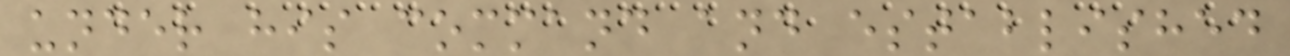under his command and established
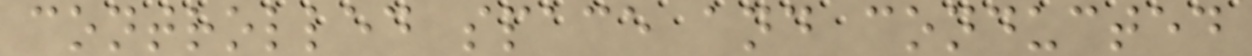controlled space and conducted
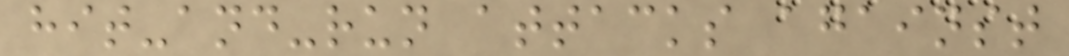hit-and-run attacks against
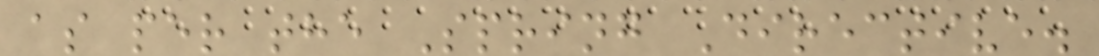as per the Spring Directive.
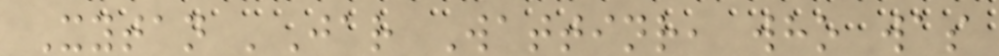Xytan 'Jar Wattinr, who was
